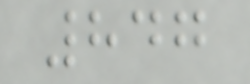847
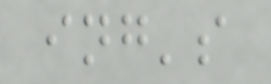ing's
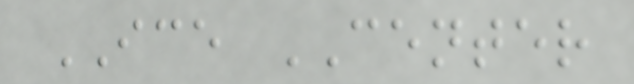ICE CENTER
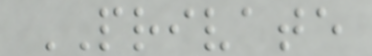PRIVATE
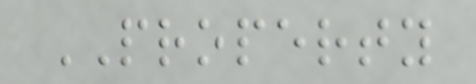PROPERTY
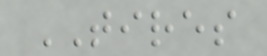TIRES
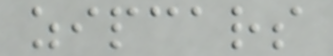zipcars
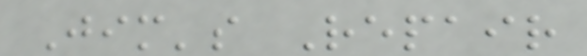Jim's Repair
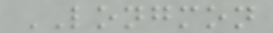LONGMON
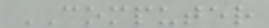COMPUTER
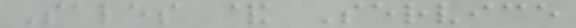Sales & Service
